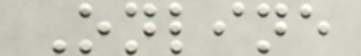Online
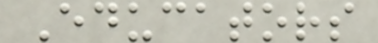Educators
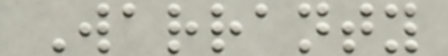Warranty
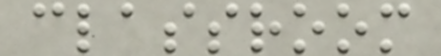classroom
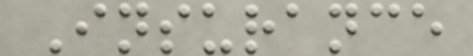Insurance
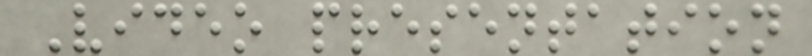Video presentation
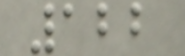122
